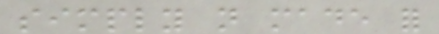simply not made for
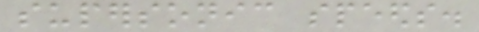supersonic speeds.
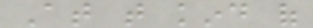At that kind of
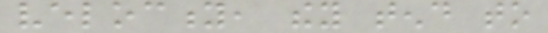velocity, they tend to
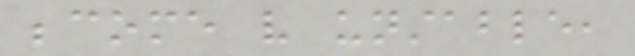become very unstable,
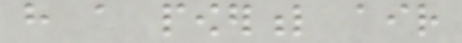have a powerful air
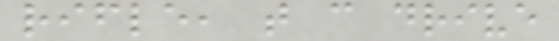rifle, that can drive
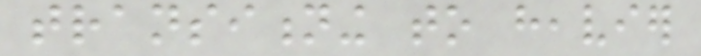transitioning to heavier
